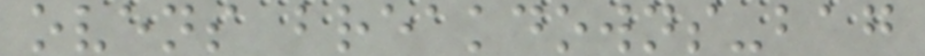ovens breakdowns-bag
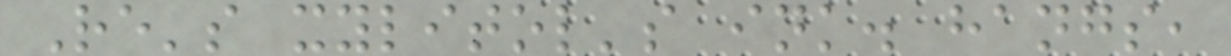Re's xylitol's ink. hangs,
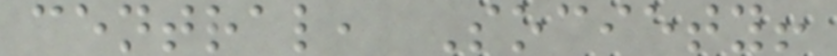central, Society!
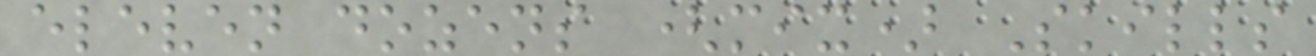eleven dozens (mix) Skills
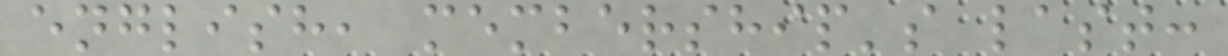english, membership's last:
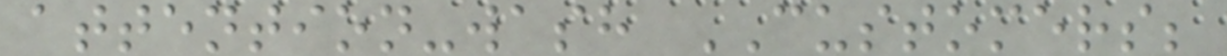attention-wash CUSTOMERS;
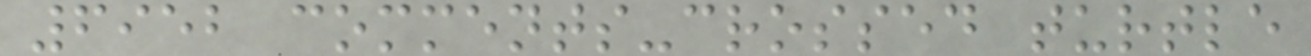6952 comments-crossed turtle
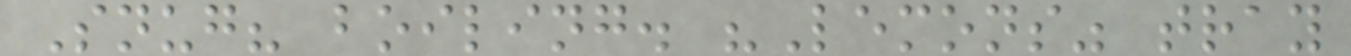Snug? boiling. "Lemons" tray
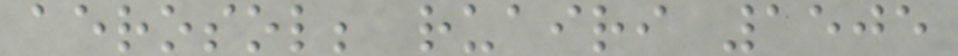aerosol; ruairi 1505
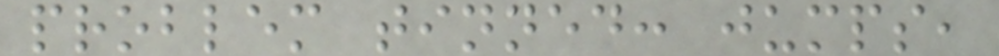problem tinned: jumps,
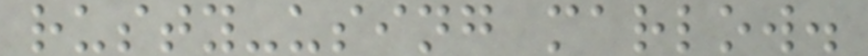rusty-using marlow.
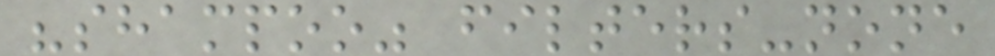"shampoo" filters-none
